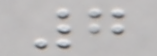7
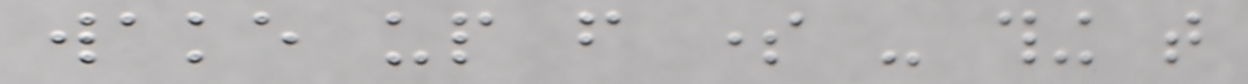wake up from some - thing that
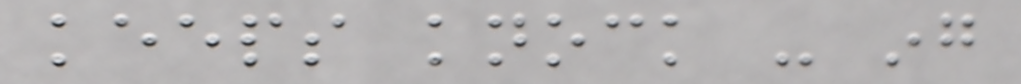keeps knock - ing
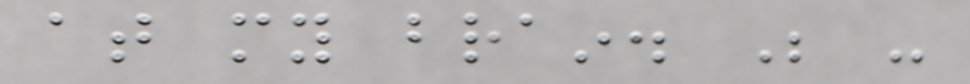at my brain. Be -
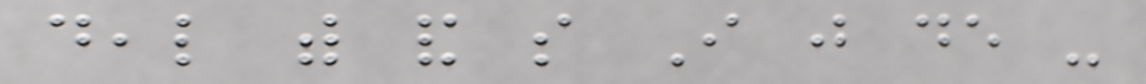deal with and so I just de -
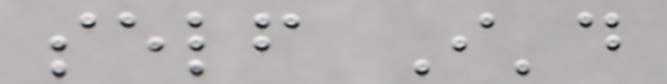self I'd
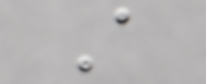A
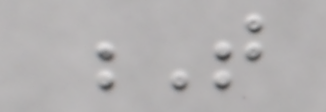T
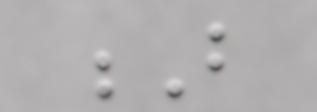B
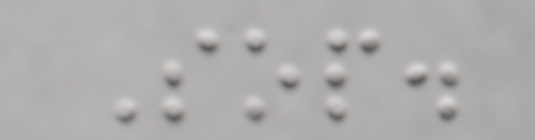Sop.
